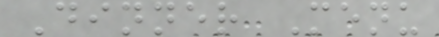Dinner Menu
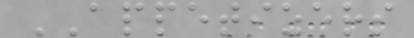APPETIZERS
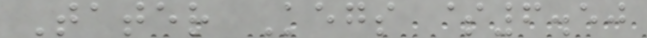Tater Kegs $6.50
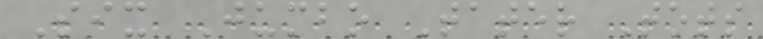Six Jumbo Tater Tots
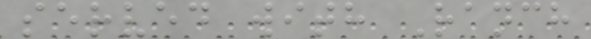served with Ranch
